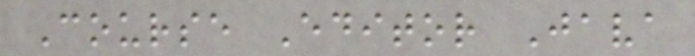Course Editor Java
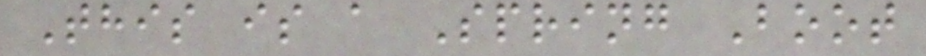This is a Spring Boot
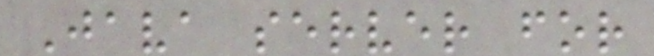Java server for
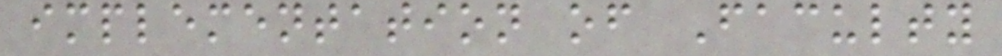implementation of Faculty
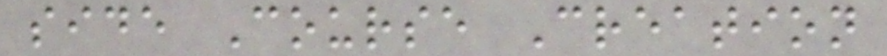side Course Creation
